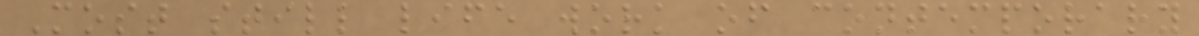Most still life work of contemporary
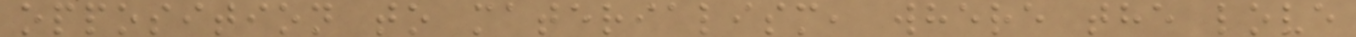opposition to materialism, where the love
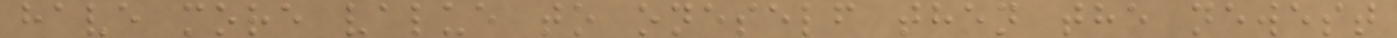have more value to oneself then the newest
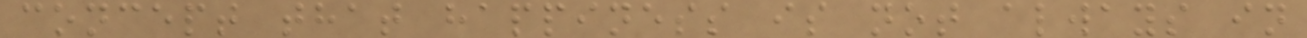concept that happiness is not always in
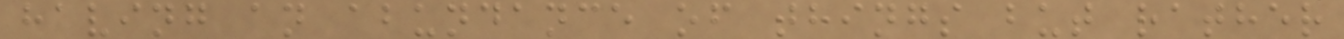having an abundance of things but rather
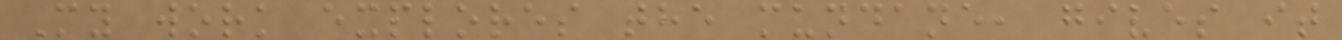My work explores the mundane, gives it
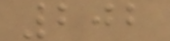202
